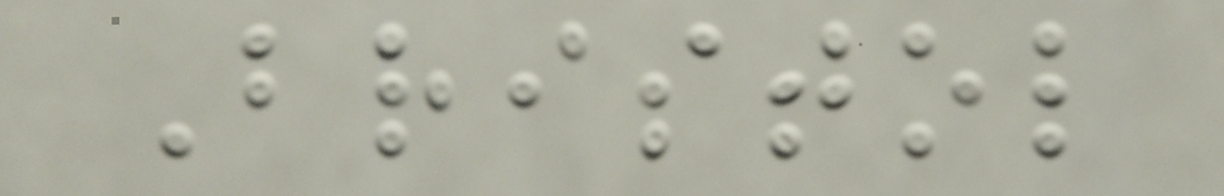Bristol
